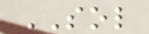SOL
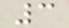3
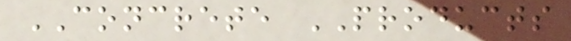CONCRETE PRODUCTS
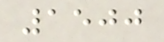1500
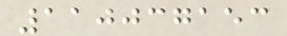110037153
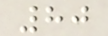80
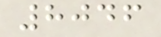8046
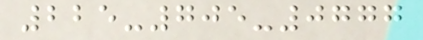225-705-0777
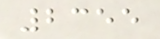2355
